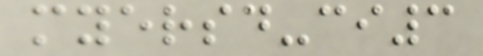myersd-ci3
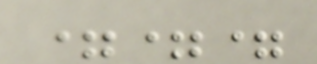===
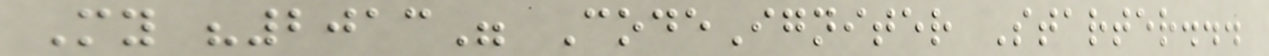My "2013" CodeIgniter Starter...
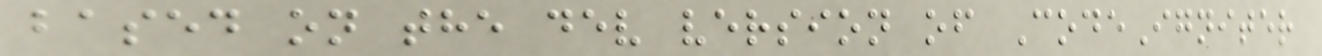based on the dev version of CodeIgniter
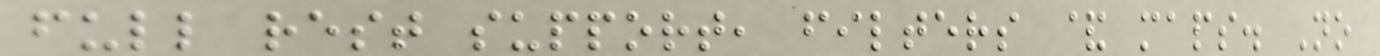full rest support, filters & maps. No
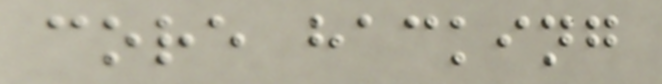core hacking
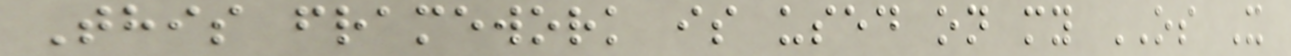This framework is used on my OS X
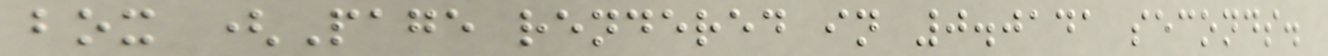box (Page rendered in 0.0141 seconds.
